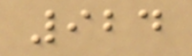924
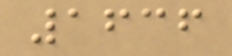1636
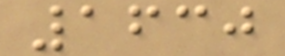1630
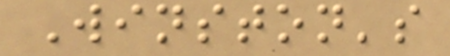Winston's
